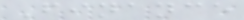Finance
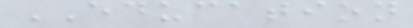EDUCATION
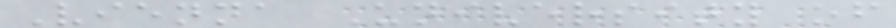Vienna University of
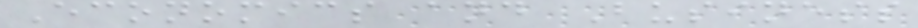Economics and Business
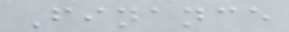Finance
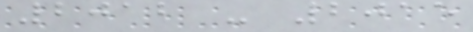2012 - 2015
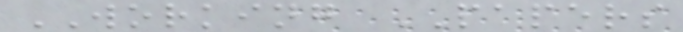WORKING PAPERS
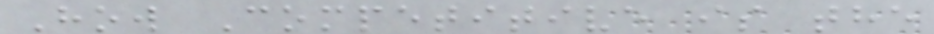How Competitive is the
